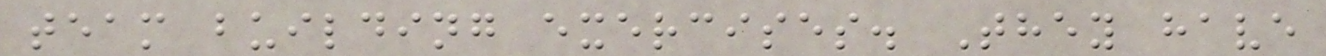team building exercises. They have
